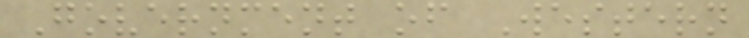Government of Western
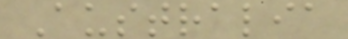Australia
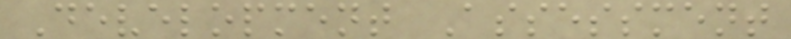Development Assessment
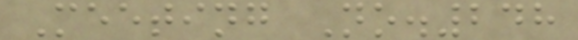Meeting No.248
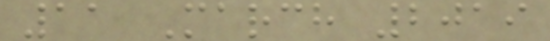11 March 2019
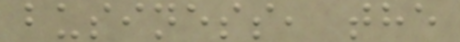business, the
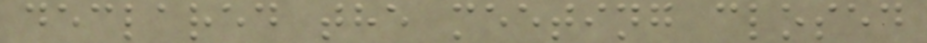declared the meeting closed
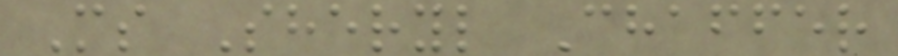Ms Sheryl Chaffer
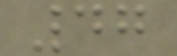47
